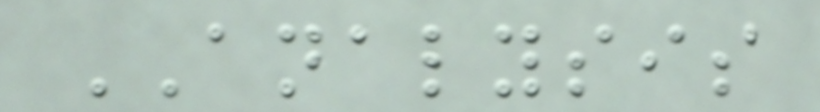ANALYSIS
